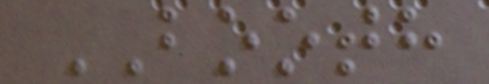BOOTH
